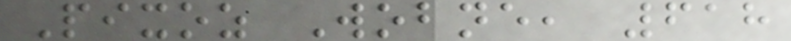Pixoz Wobne, 618
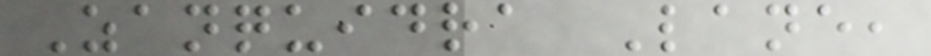Zanquidra Lane,
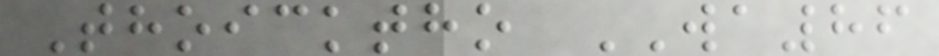Thoicktho WA86
